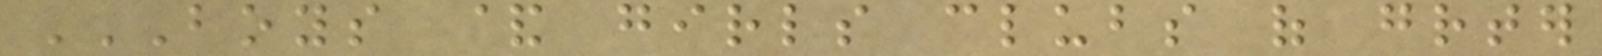BOYS & GIRLS CLUBS OF GREATER
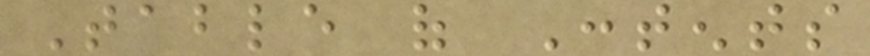Table of Contents
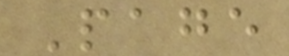Page
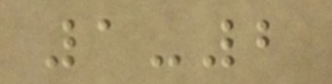1-2
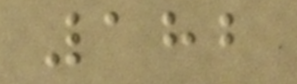182
